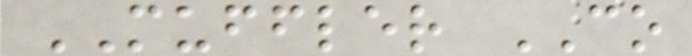MUFFLER CO
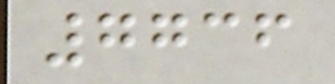7736
